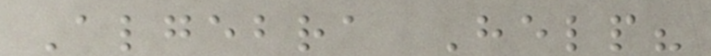Algebra Help?
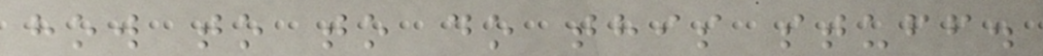how to to do this stuff.
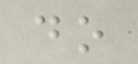do
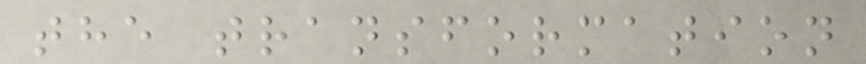the transformation
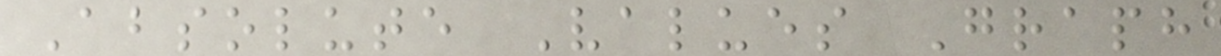Absolute Values Graph
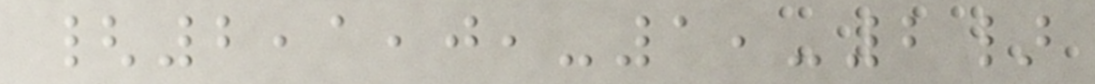{2,1,0,-1,-2}
